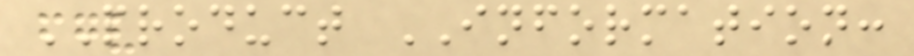PRODUCT INFORMATION:
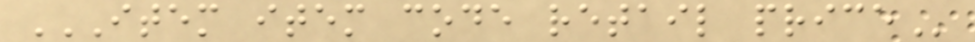ITEM ITEM CODE RETAIL PRICE
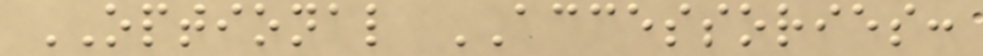OPTIONAL ACCESSORIES:
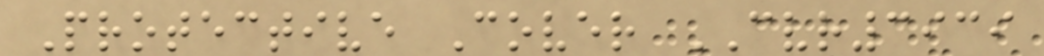Protective Cover CVR3939
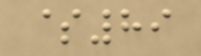$89
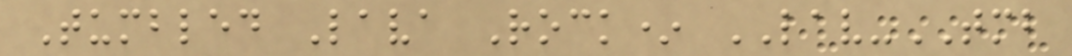Tumbled Lava Rock* LAV-TMB
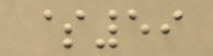$59
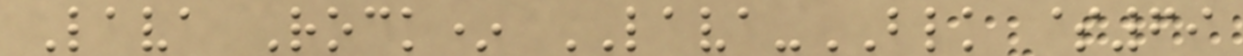Lava Rock* LAVA-BLK $69
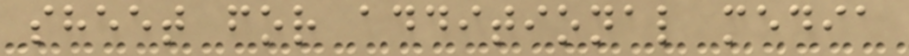sheet for additional media
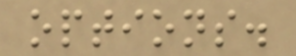options.
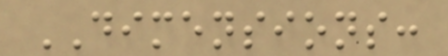DIMENSIONS:
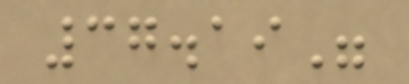37.19"
